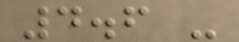4.6 -
